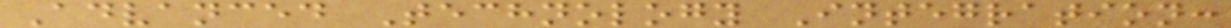Advanced Technology Integration:
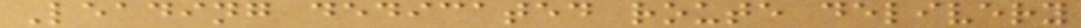Leading dedicated route delivery
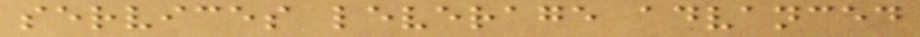services leverage advanced
